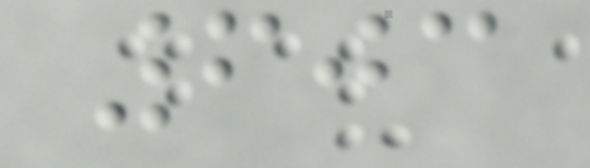603
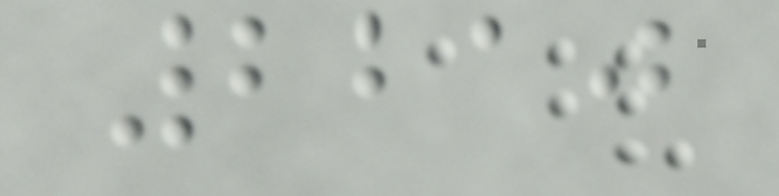2210
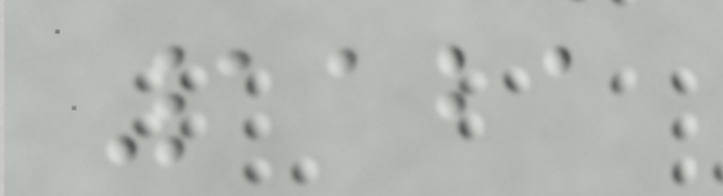1121
